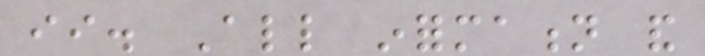ii. All information and
